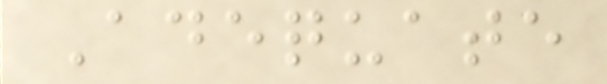Adequate
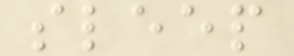sleep
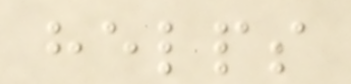helps
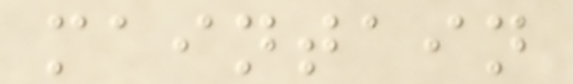maintain
